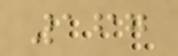167
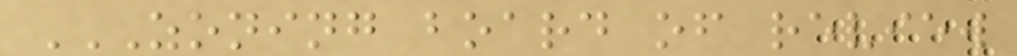ZONING BOARD OF REVIEW
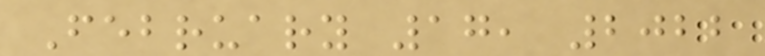February 17, 2022
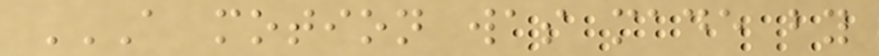A MOTION WAS MADE BY
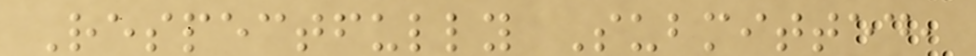Respectfully Submitted,
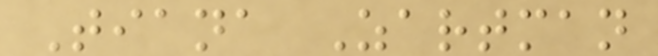Tiana Zartman
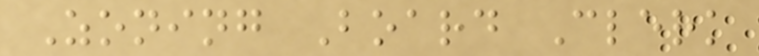Zoning Board Clerk
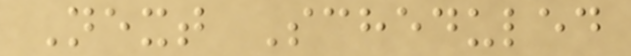Next Scheduled
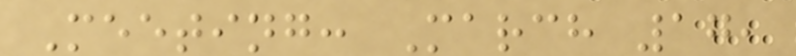Meeting: March 17,
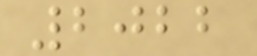2022
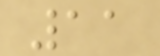11
